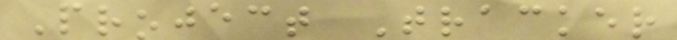Project Tracker
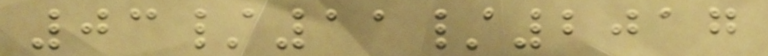03/11/2017
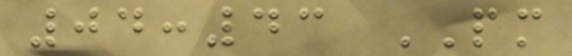04:43 PM
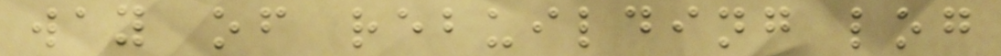way of rebuilding log
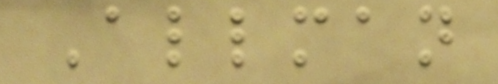Allman
